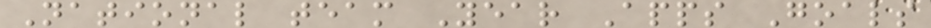National team Year Apps Goals
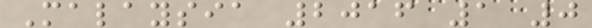Malaysia 2016 1 0
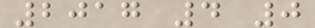2017 4 0
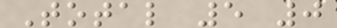Total 5 0
